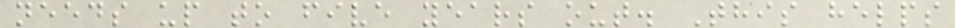needs up to five years out. This helps
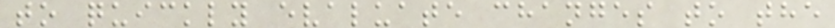to quickly evaluate changes to the
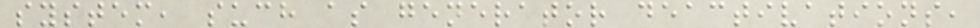system, such as generator deactivations,
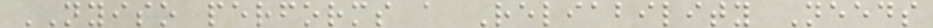NYISO performs a Reliability Needs
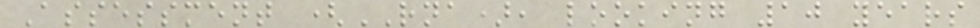Assessment (RNA), looking 10 years
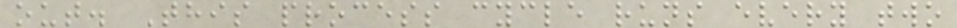out. This process cycle runs every two
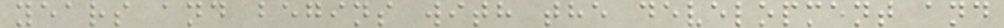years and begins with the development and
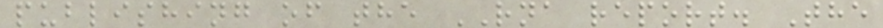publishing of the RNA report. The
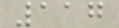117
